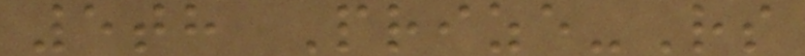5th Prize-Rs
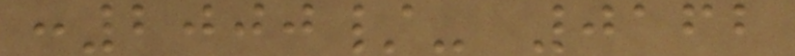:2000/- 0162
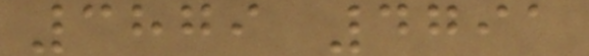3879 4791
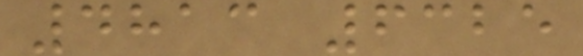4813 6325
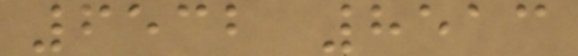6532 8513
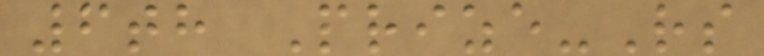6th Prize-Rs
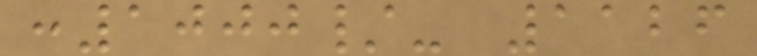:1000/- 1126
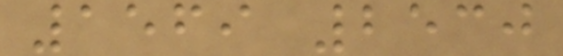1569 2530
